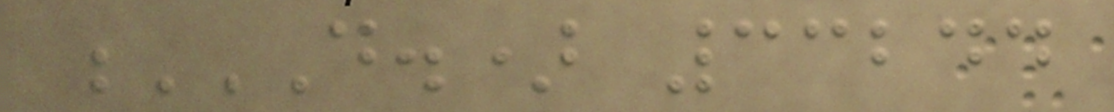D.) 33244
